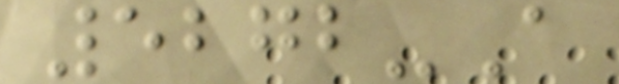5272-A
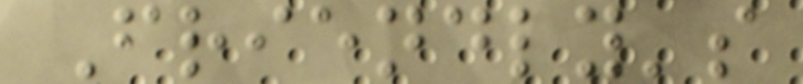Friendly's
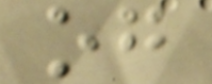og
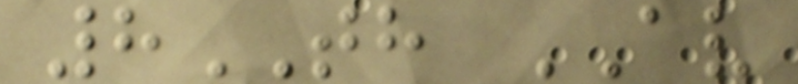8TH AV
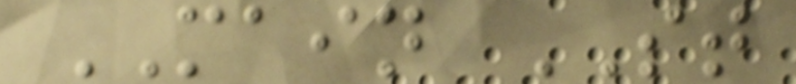MAIN ST
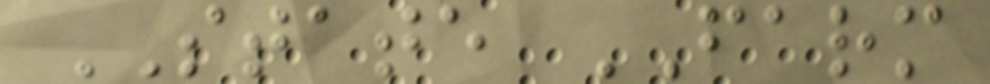STATE FARM
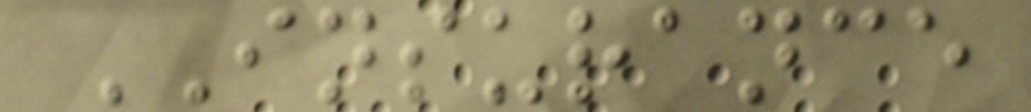INSURANCE
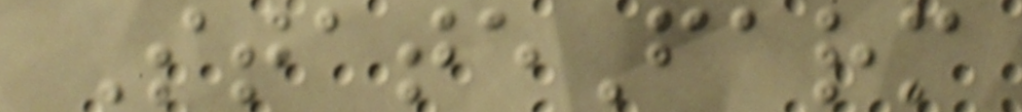StateFarm
